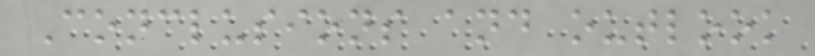Conclusions and outlook
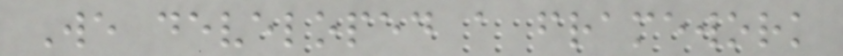We developed a framework
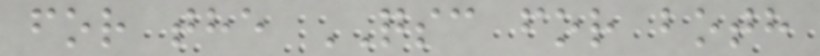for the QSC for both
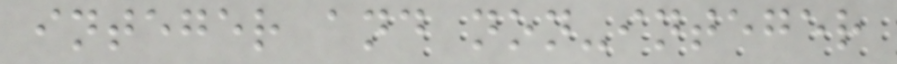integer and non-integer
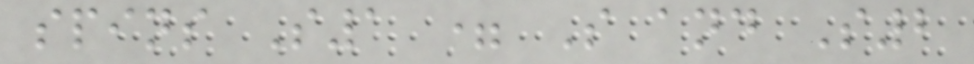spins S1 = S and S2
